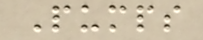Pumps
